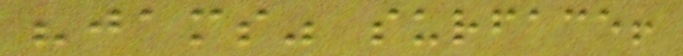"jams" surface!
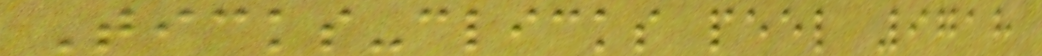Ticks-clicks peel 9718
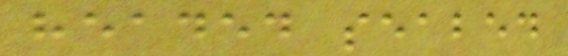headed seabed
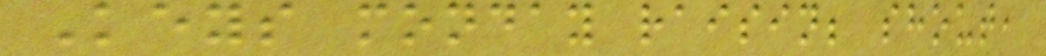Keys monday raisin; shout,
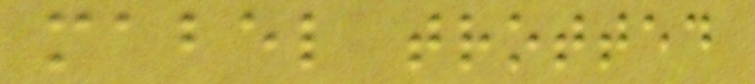mabel trotted
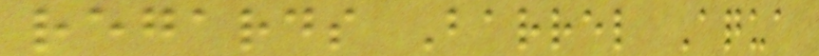regards Barrel Aqua
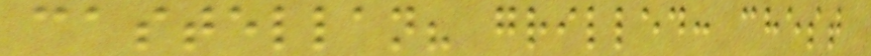castellan? grilled: chest
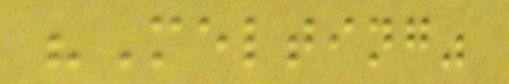"Melting"
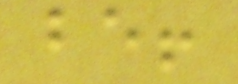be!
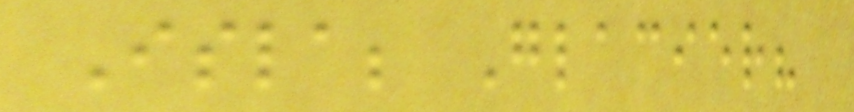Isla; Glacier?
